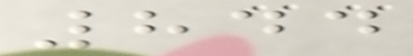844
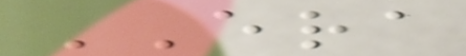ERA
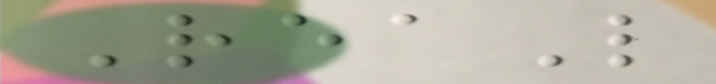ReaL
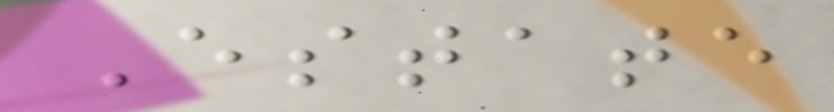Estate
